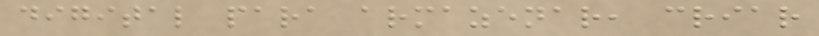digital para armazenar, criar
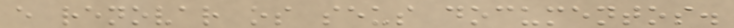e renovar os seus documentos.
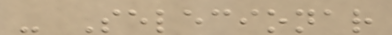- Selecionar
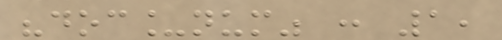"doc_num" : 1,
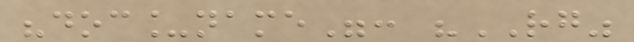"doc_name": "RG"
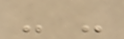- -
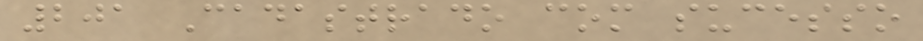201 Cadastrado com sucesso
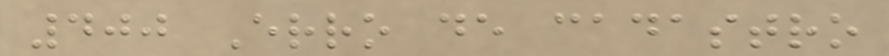400 Erro de cadastro
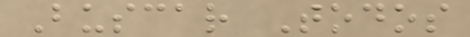Buscar Todos
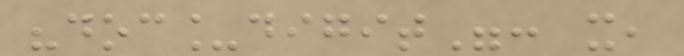"doc_digit": x,
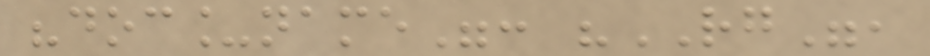"doc_name": "RG",
